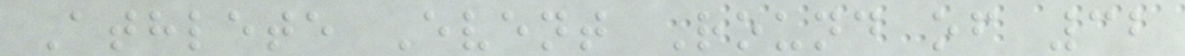Athlete Event Round of 32
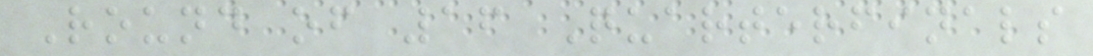Round of 16 Quarterfinals
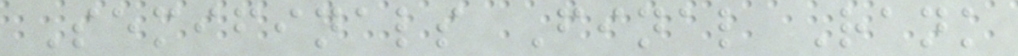Semifinals Final Rank
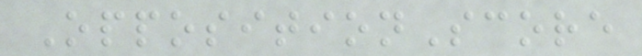OppositionScore
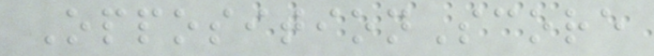OppositionScore
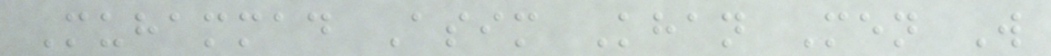Muhammad Asim Khan Men W
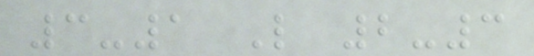3-1 L 2-3
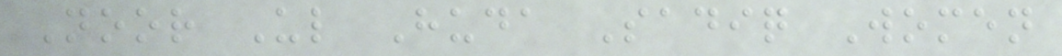Noor Ul Huda Sadiq Women
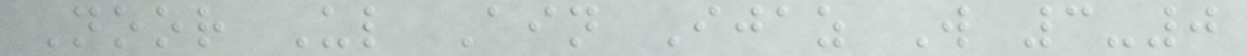Noor Ul Ain Ijaz W 3-0
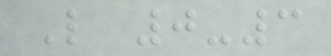L 0-3
